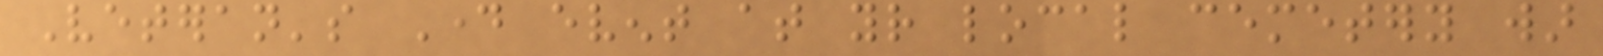Veteran's Day event at your local cemetery war
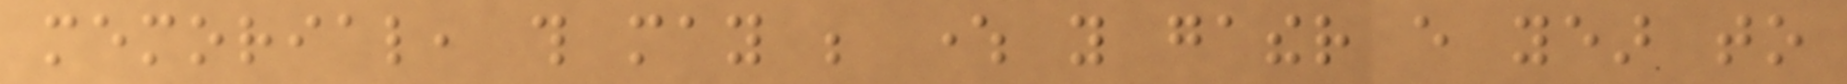memorial, this may be where you gather every year to
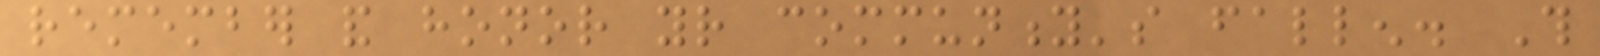remember and honor your community's fallen. This
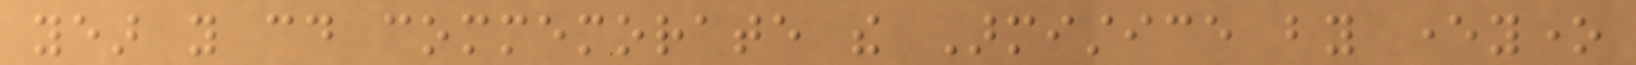year you could commemorate the Armistice by everyone
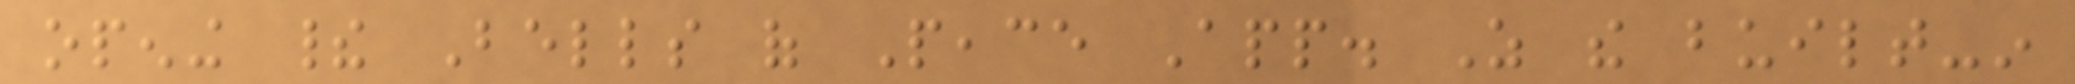opening their Bells of Peace App. As the built-in
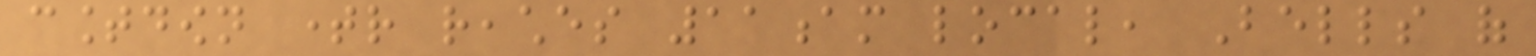countdown timer reaches 11am local, Bells of
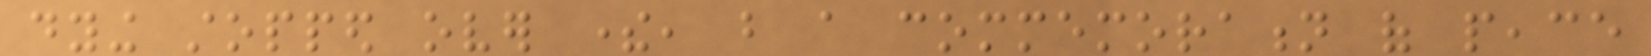dying stopped over there, but a commemoration of peace
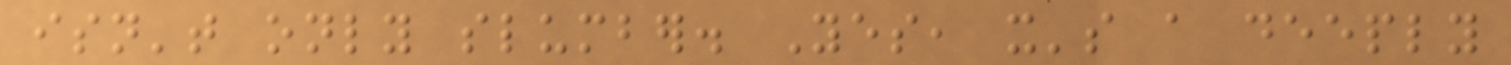isn't only slumber. Yes, it's a deeply
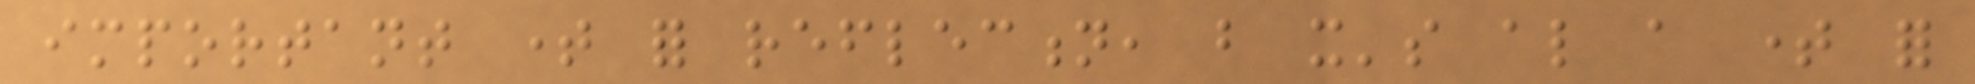important time for reflection, but it's also a time for
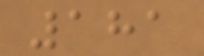181
